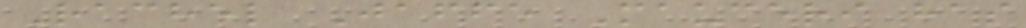Rachel Jaffe Mauceri has
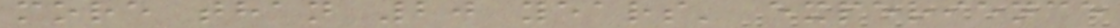more than 20 years' experience
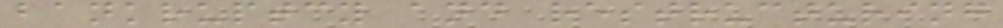bankruptcy and restructuring
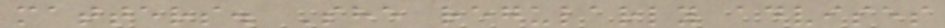matters. She regularly advises
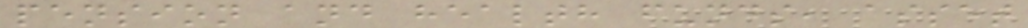pension and health funds, asset
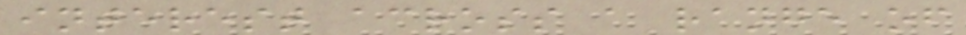interest across a range of
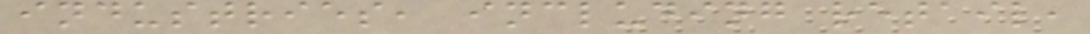industries, including retail,
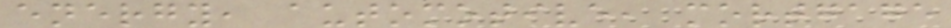energy, automotive, mortgage
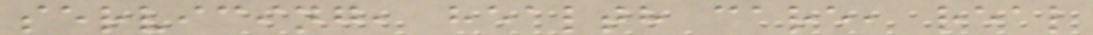servicing, health care, real
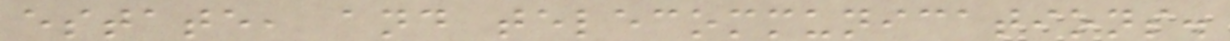estate, and telecommunications.
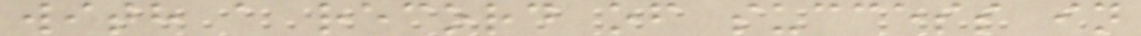with a record of success in
